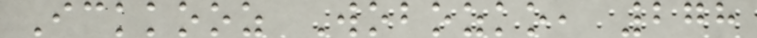Ickkooz Wobozko, 278
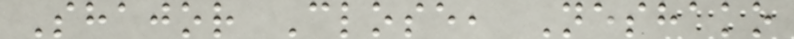Shajor Close, Neshako
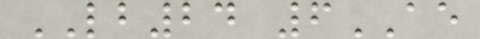LB24 6AE
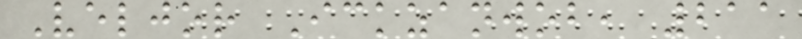Veljor Ickzanwob, 211
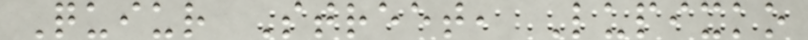Quiur Street, Lupixko
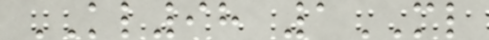KL98 1ML
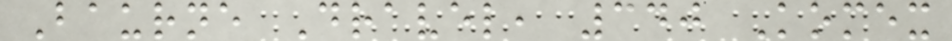Baurne Dravel, 340 Komex
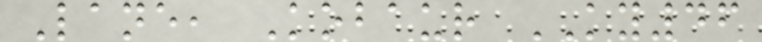Lane, Kobaur KY46
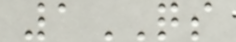1QS
